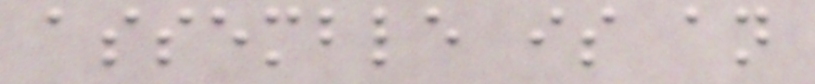assemble is an
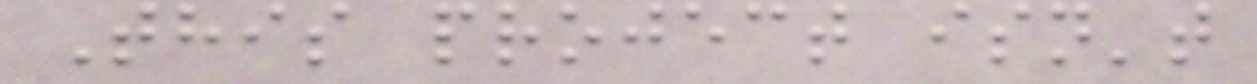This project isn't
